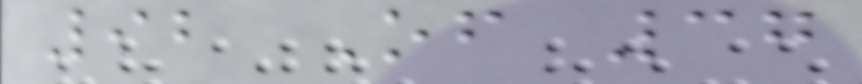92 Of 37
